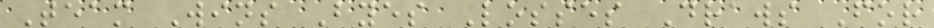Team Wins Byes Losses Draws For
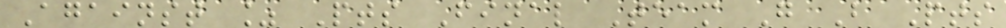Against % Pts Final Team G B Pts
